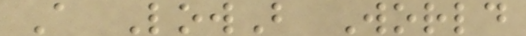A LowB World
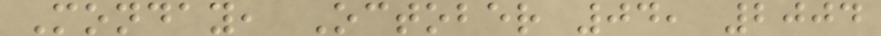Monday, October 04, 2004
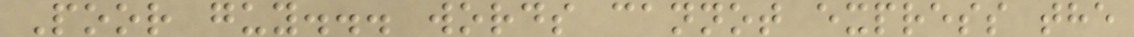Poor guy... words cannot express the
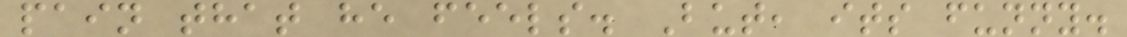pain that he feels. But, its funny.
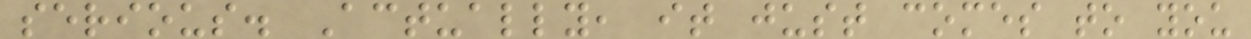serious. Actually, it just comes to you
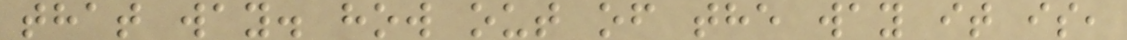that way. how out of the way it is,
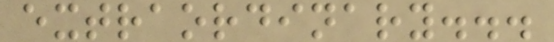extraordinary...
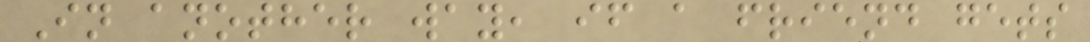In another way, if a friend gets
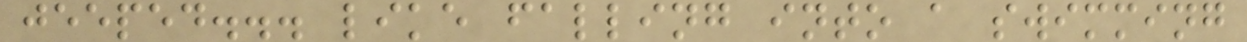jeeped... like falling into a swimming
